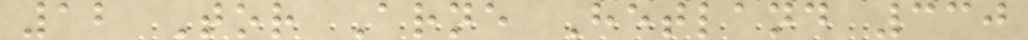12 Tor Arne Hetland 330
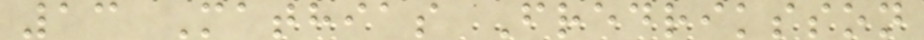13 Mathias Fredriksson
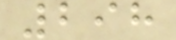298
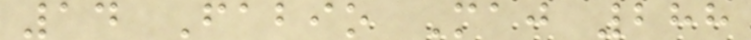14 Fabio Maj 288
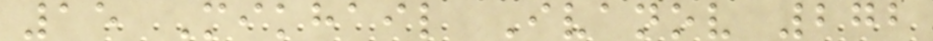15 Mikhail Ivanov 272
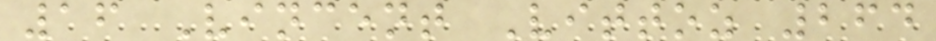16 Vincent Vittoz 264
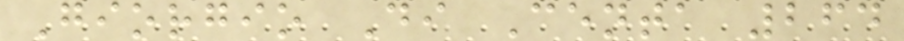Giorgio Di Centa 264
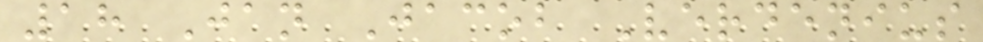18 Jan Jacob Verdenius
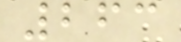263
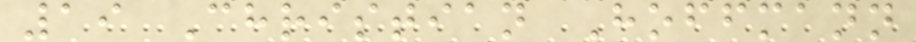19 Christian Hoffmann
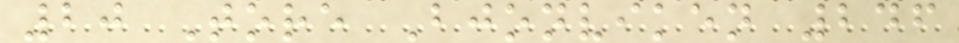20 Tore Bjonviken 246
